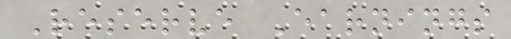Reserve Earnings
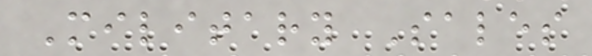Military Sales
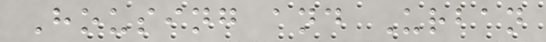Housing and Urban
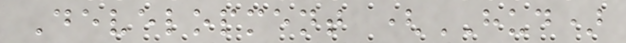Development (HUD)
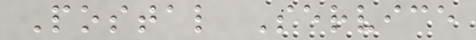Postal Service
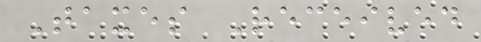Taxes Received
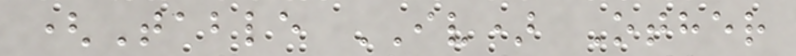(Table IV) Other
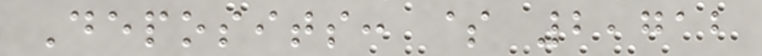Deposits: $ 2,712
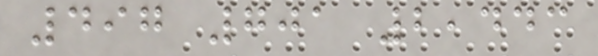497 701 2,443
